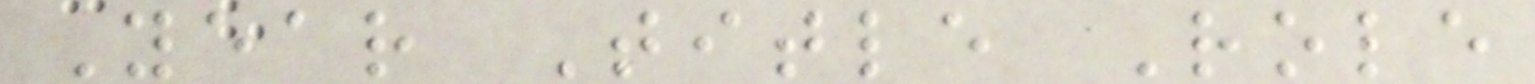Year Title Role
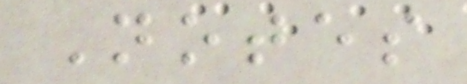Notes
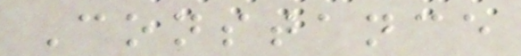Constance
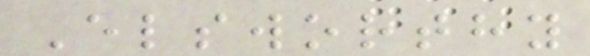Elsworthy
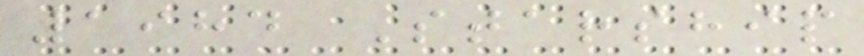1984 Starship
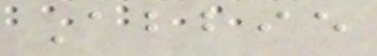Abbie
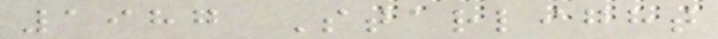1987 Starlight
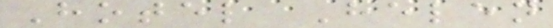Hotel Helen
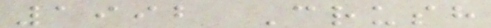1992 Crush
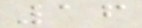16
